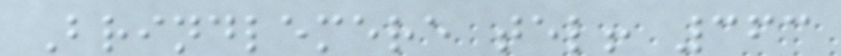Brindlemere tel! 363
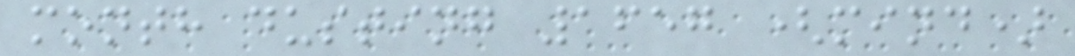month dusting 1657 (mind)
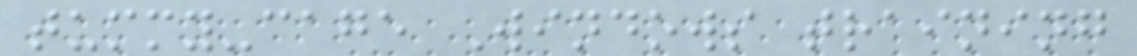tummy-cage Windows training
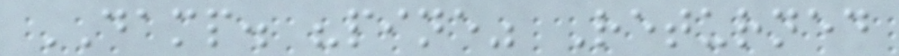DAMP. "pine" Returned
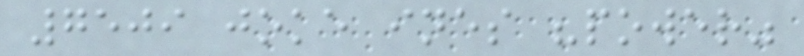7509 joke ines "power"
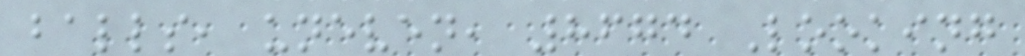balls, uneven, 8674 Looking
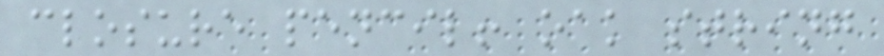closure pencil! oak string
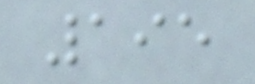195
